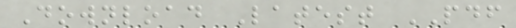Download Latest PDF
